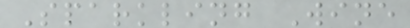Sparkling Wine
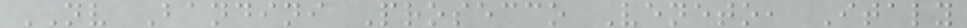NV Bandini Prosecco Veneto, Italy
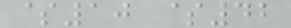$10 $42
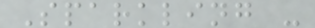Sparkling -
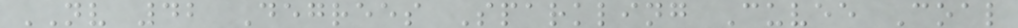NV 42 Degrees Sparkling Cuvee Coal
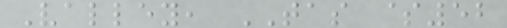Valley, TAS $52
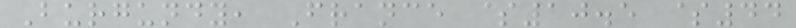Burgundy, France $10.5 $44
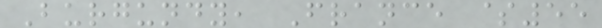Burgundy, France $55
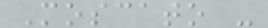Moscato -
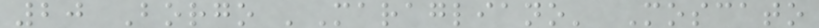20 Borgo 'Maragliano' Moscato
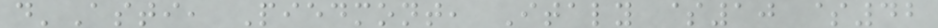d'Asti, Piedmont, Italy $10 $42
